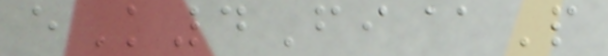eK4Fi@P
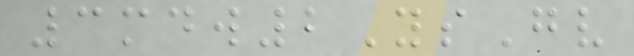3mdw2YsGv
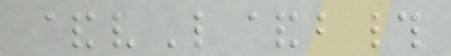&vL&b#
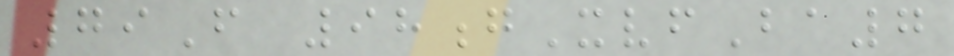79F 98gXvfBa7
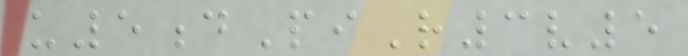u5dPiR3v5
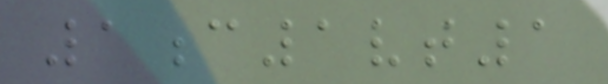1c1vt1
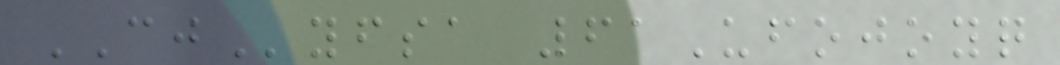CJyfsa 61Ufojoyq
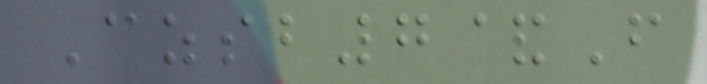Czsb7&F
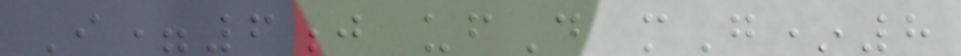I=6j ufD mG*8
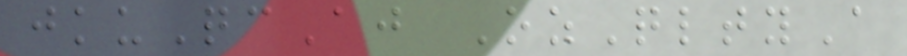jkuQcAj OzQltyA
